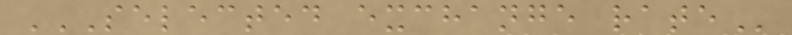SELECTED EXCHANGE RATE
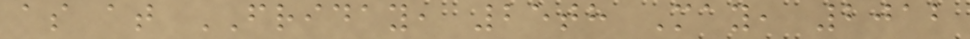as at FRIDAY, 25th May, 2012
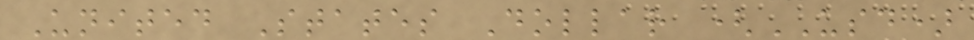United States Dollar (USD)
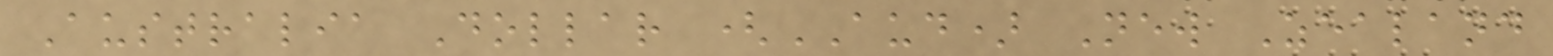Australia Dollar (AUD) New Zealand
